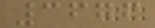3676
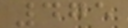475
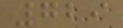729
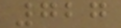727
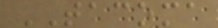TACOMA
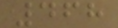468
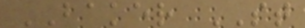BAKER ST
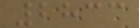2833
